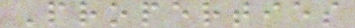Properties
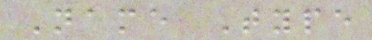Name Type
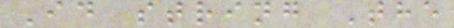Id string The
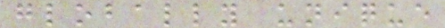globally unique
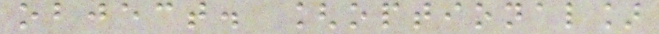object. [optional]
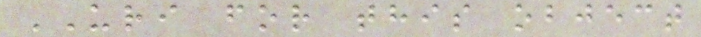URI for this object
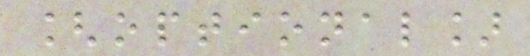[optional]
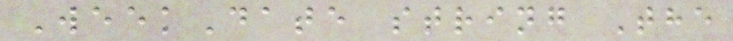WeekDate string The
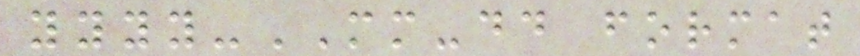yyyy-MM-dd format
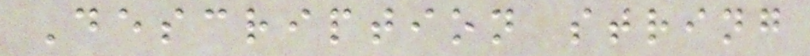Description string
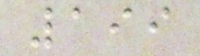199
